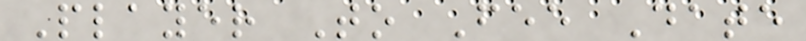Player To Fee Date
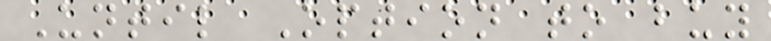Until Option to buy
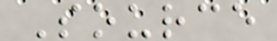Source
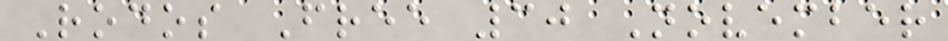Rodos Free 30 November
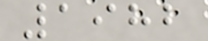1982
